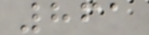861
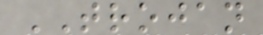TROJAN
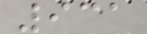931
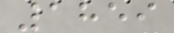1859
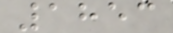1853
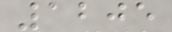1205
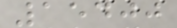15400
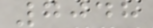7048
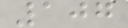107
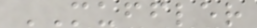MUFFLER
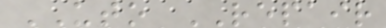UTO REPAIR
